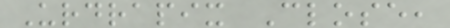Urdrapix Close,
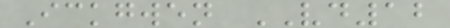Ickgwen VD12
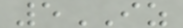5IZ
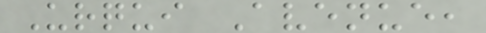Urqui Avenue,
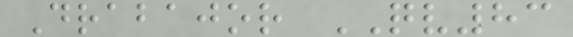Drabajor QV83
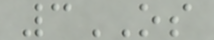3OS
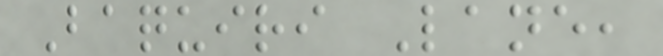Baquiri Lane,
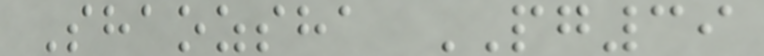Shaozsha PG39
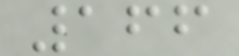166
